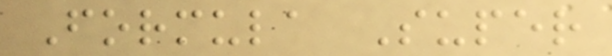Formula Super
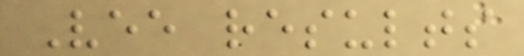Vee results
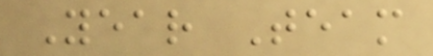Year Team
